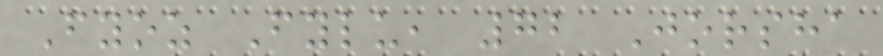Fyoz Fylu, 72 Jorsha
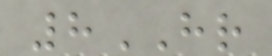8HR
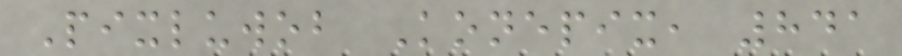Pixluwob Konepix, 841
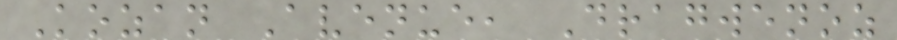Kozan Avenue, Dragwenoz
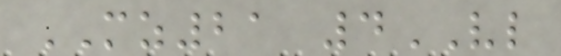MZ21 4VL
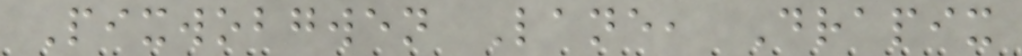Pixwobgwen Lane, Drapix
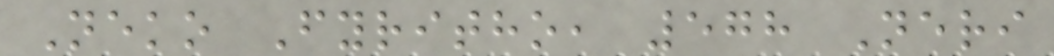Neko Fyritho, 578 Neri
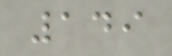149
